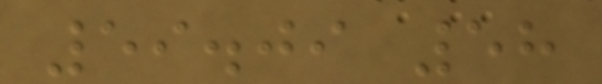59.09 58
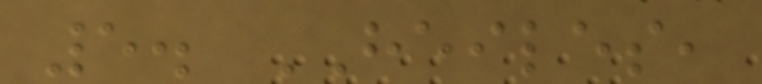5. HEILES,
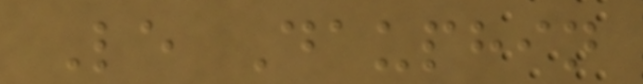Le Dauphin
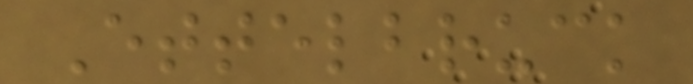Ettelbruck
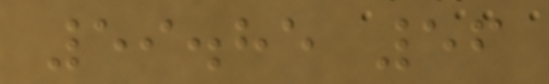59.85 56
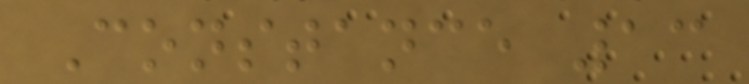Constance 13
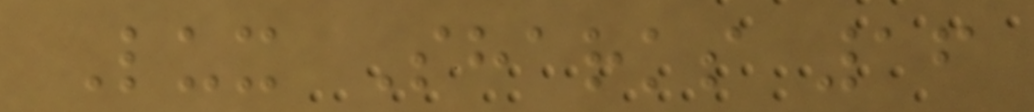Lux Sharks 16
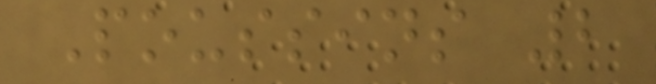Poussins 2
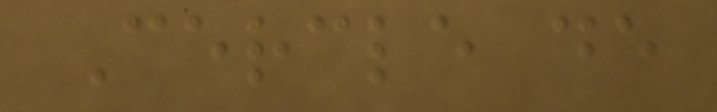Cercle de
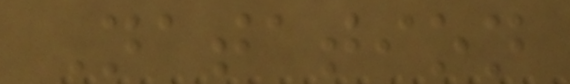Natation
